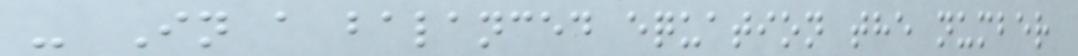- In a balanced equation the number
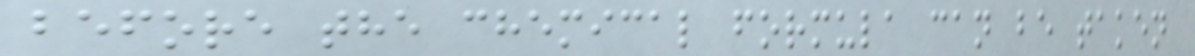before the chemical formula can be taken
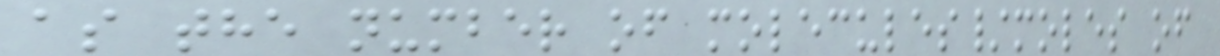as the number of molecules/moles of
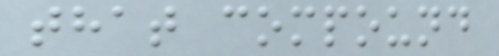that compound
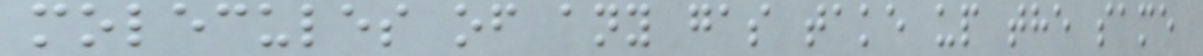molecules of any gas take up the same
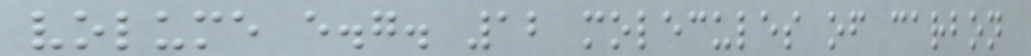volume e.g. 12 molecules of carbon
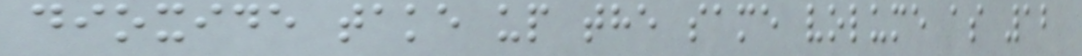dioxide take up the same volume as 12
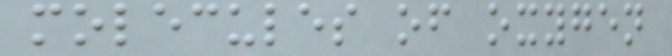molecules of oxygen
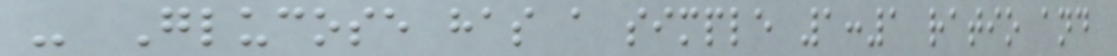- Glucose has a simple 1:1 ratio and
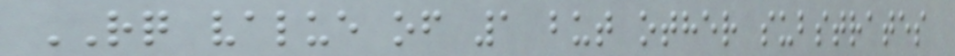RQ value of 1 but other substrates
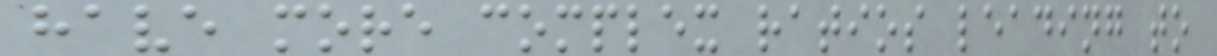have more complex ratios leading to
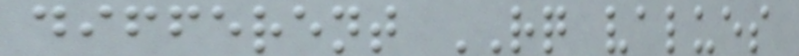different RQ values
